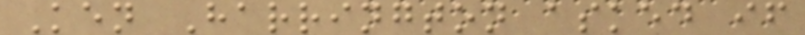Ken Harrington asked if
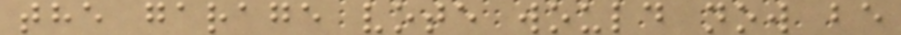the garage vote would now be
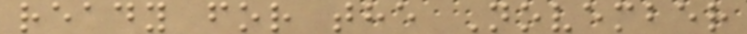ready for the November
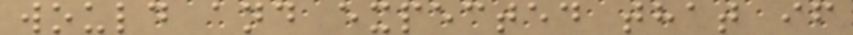would and expected that if
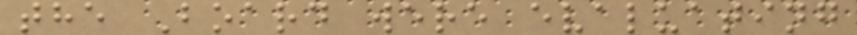the Board were evaluating
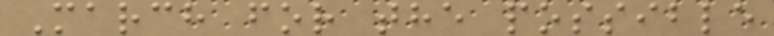March for the possible
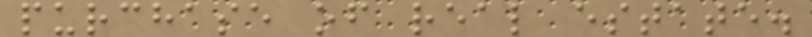purchase of real estate.
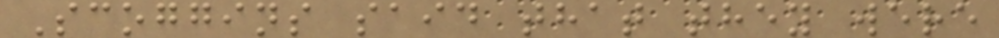Scoggins said that they were
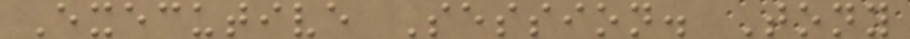Executive Session. Tony
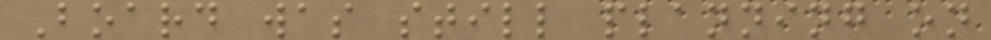Board was still planning on
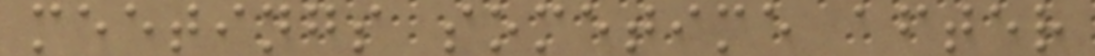meetings sometime after
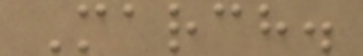March.
